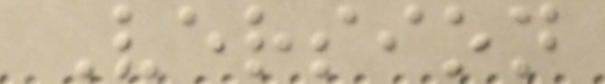Version
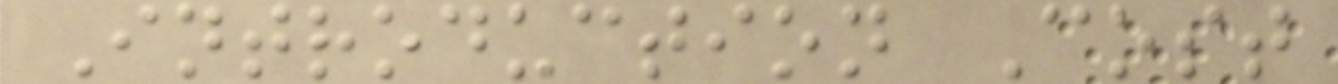Introduction Cost
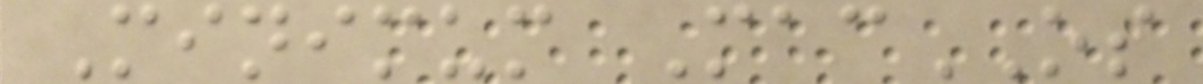Minimum MacOS
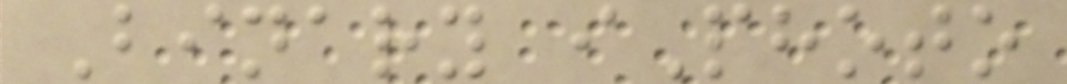Binary iPhoto
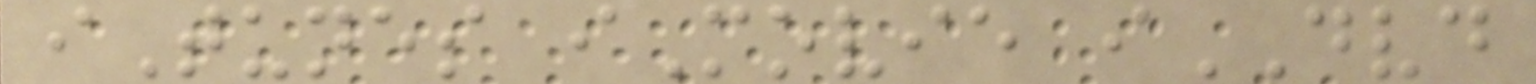iTunes iMovie iDVD
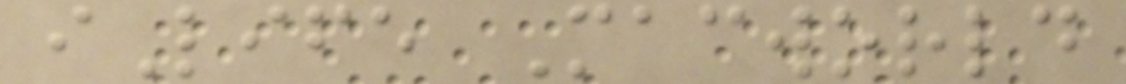iLife Macworld
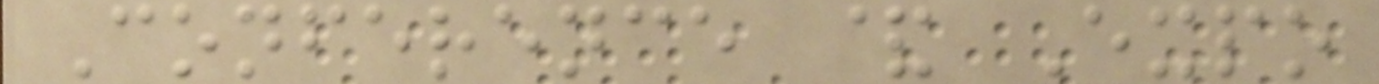Conference & Expo
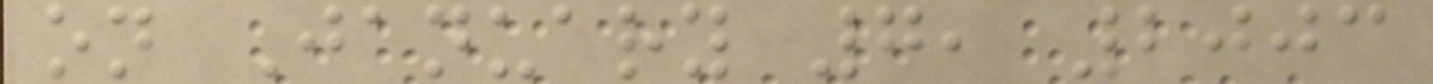on January 7, 2003
